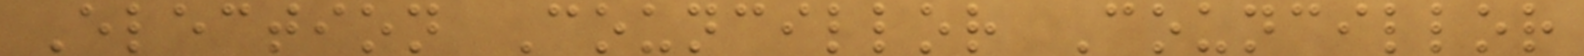Election Councillor Councillor
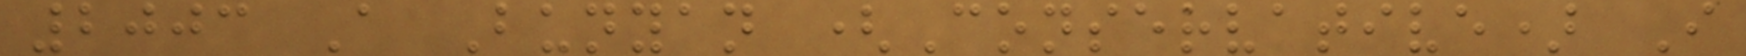2003 A Bunyan (Conservative) I
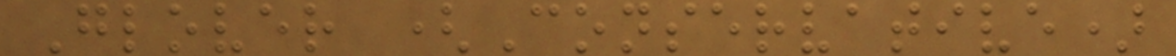Glover (Conservative)
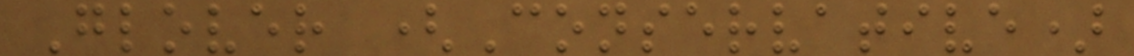Glover (Conservative)
